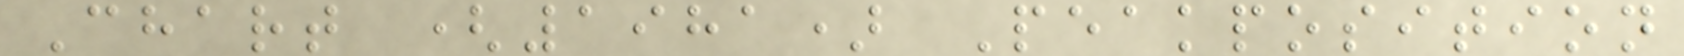Chart (1981) Peakposition
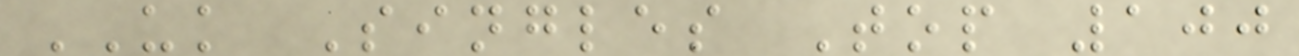UK Singles Top 100
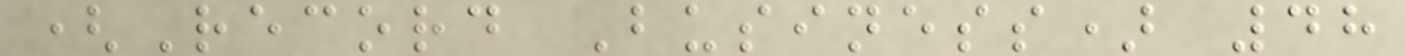(Record Business) 48
